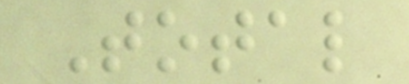Total
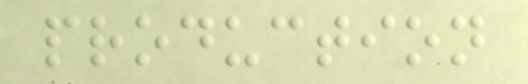production
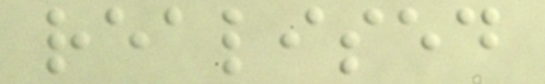realised
